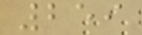259
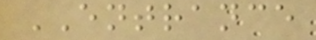ENTRANCE
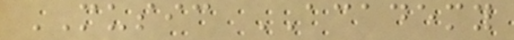MUSIC ACADEMY
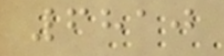6810
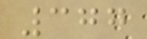377
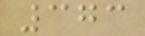373
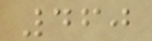460
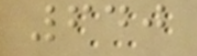640
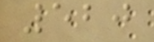520
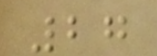27
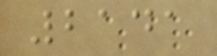2141
